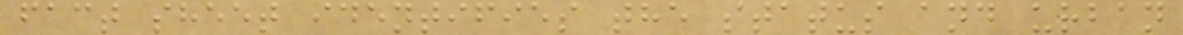fact sheet identifies the status and urban
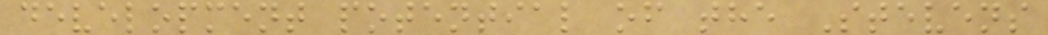development potential of the Stevens
